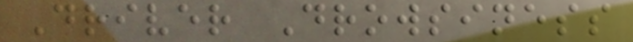Driver Drowsiness
